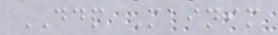DDP Mainim
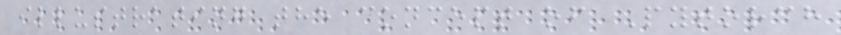illustrating the concept of Pytorch
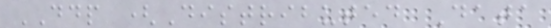DDP (Distributed Data
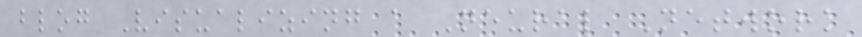blog Visualizing a Neural Network
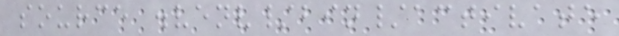source .venv/bin/activate
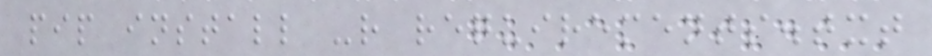pip install -r requirements.txt
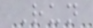Run
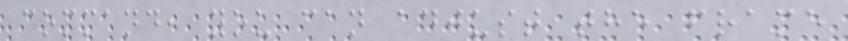command, you can adjust the frame
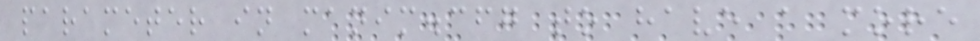parameter in manim.cfg to have a more
